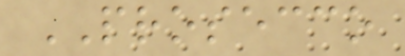PROSECCO
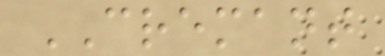CREMANT
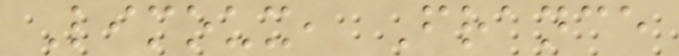Limoux, France
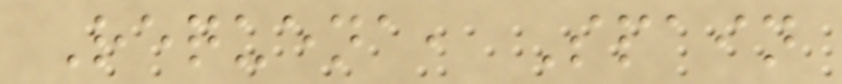Requena, Spain
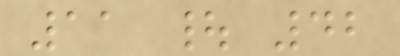11 | 42
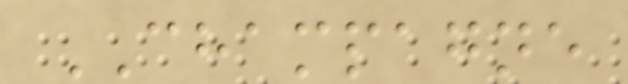CHAMPAGNE
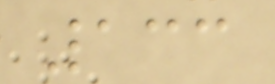133
